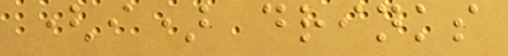(i) drinks
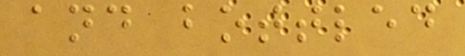and bottled
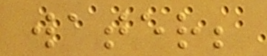water;
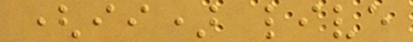(ii) live
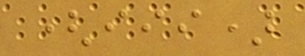(iii)
